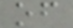of
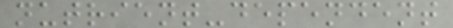nutrient-dependent
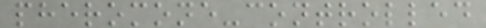pheromone-controlled
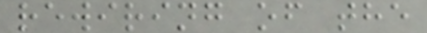rewiring of the
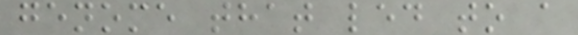genome that led to a
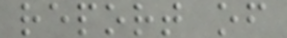report of
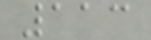113
